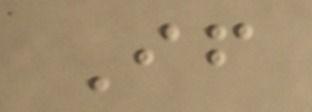If
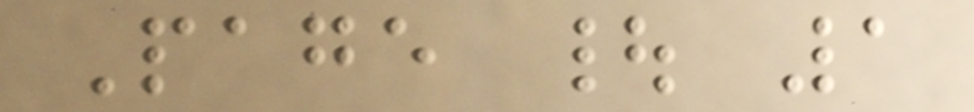Page | 1
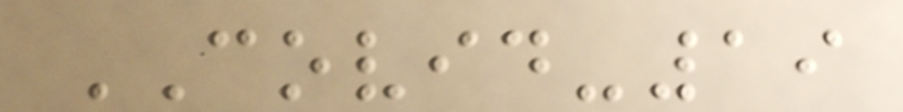COVID-19
